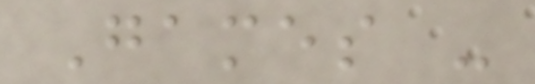Games -
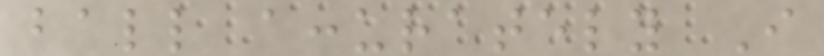ball accurately I
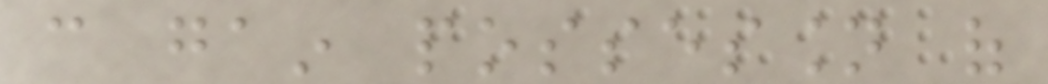can gain possession of
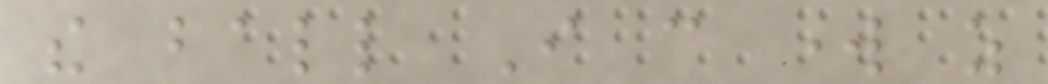the ball I can work as
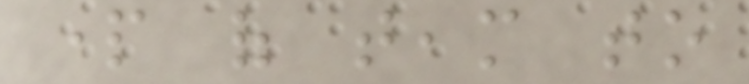part of team to
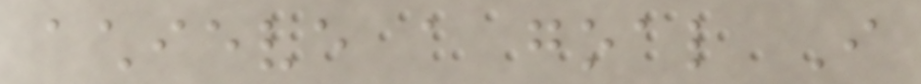achieve a goal I
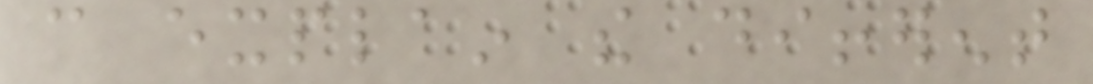can explain the different
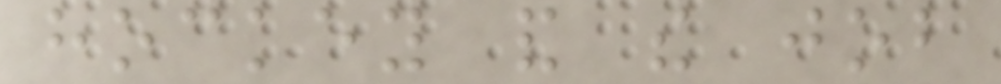hockey and the job
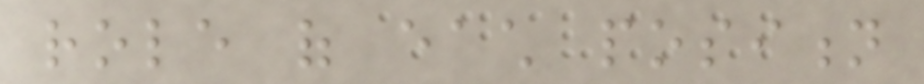role of each position
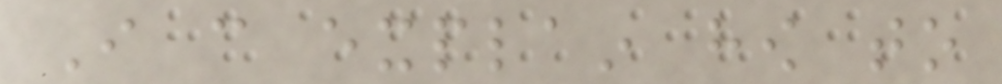I can explain how to
